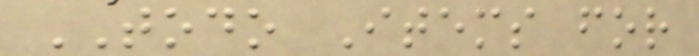TODO Items for
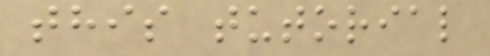this tutorial
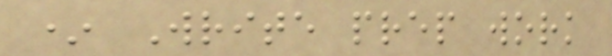* Write prep work
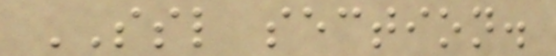SSL section.
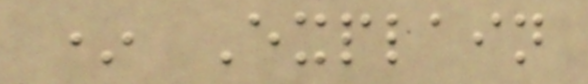* Explain
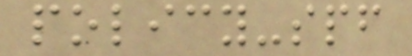policy-spf
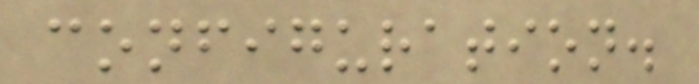configuration.
